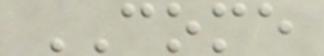COME
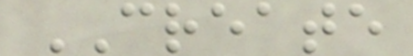CREATE
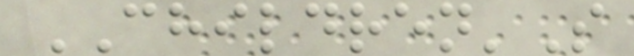CHILDREN'S
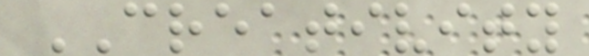CREATIVITY
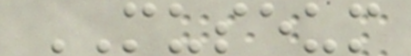MUSEUM
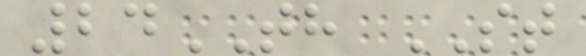24TH ST
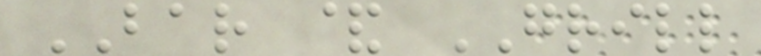BAR & GRILL
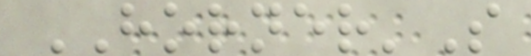HORNER'S
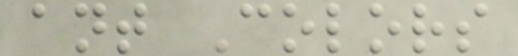ant Colors
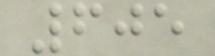605
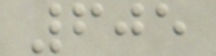605
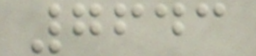7643
